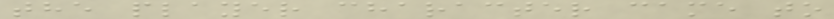the player character came to
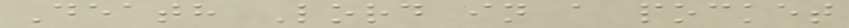Death Lord in a pocket
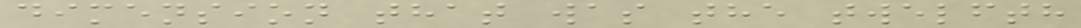dimension that was the twelfth
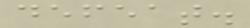defeat.
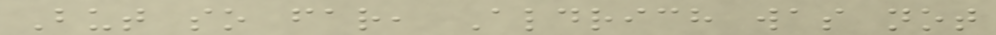But so far, Aldrich was not
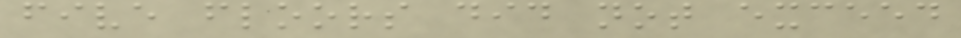five floors did not exceed
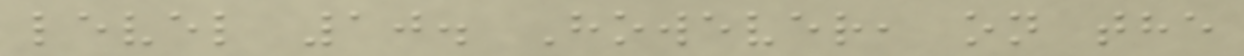level 10. However, on the
